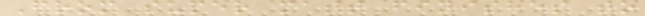From super matt finishes to
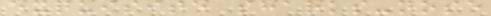exquisite sharks-nose
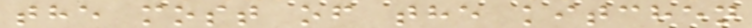the most of the kitchen
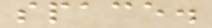space.
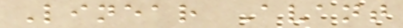Linear Avant
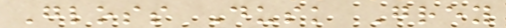Gloss Dusk Grey
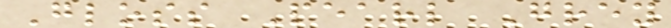Gloss Pearl Grey
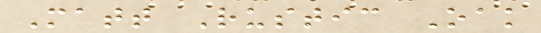Matt Rustic Oak
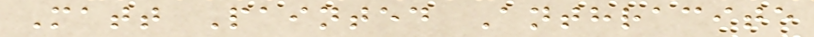Matt Painted Anthracite
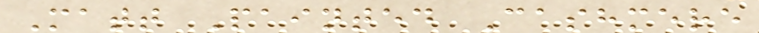Matt Painted Cashmere
